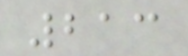213
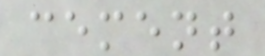cement
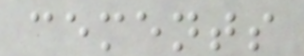cements
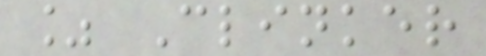% Clinker
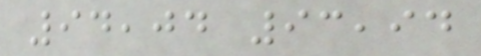94,04 93,94
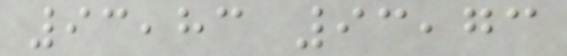93,83 93,73
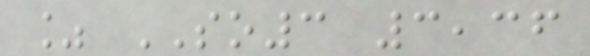% SO3 3,36
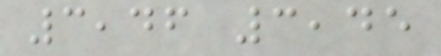3,46 3,45
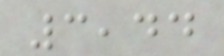3,44
